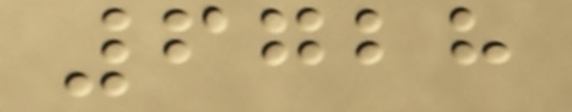6728
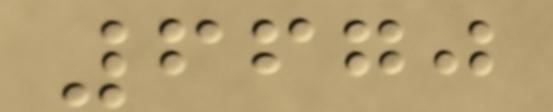6670
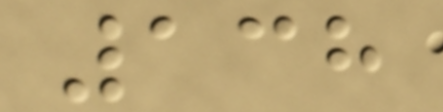138
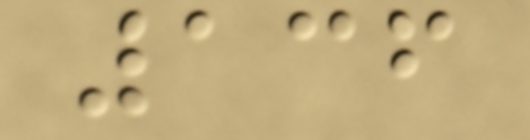136
